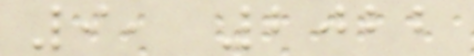9, 2022
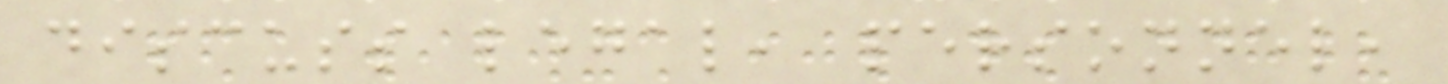discuss legal, personnel,
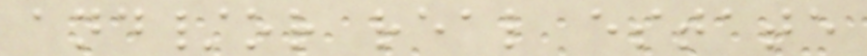and/or real estate
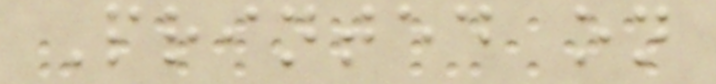Printed on
